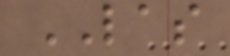LAS
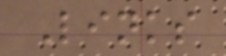Links
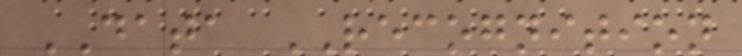DATA RECOGNITION
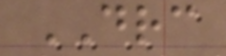DRC
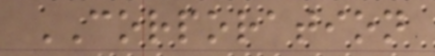CORPORATION
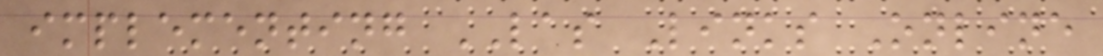implementing LAS Links Online
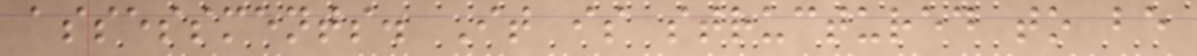assessments. It is structured to be
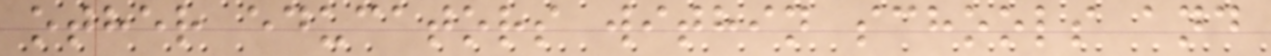other educators within schools and
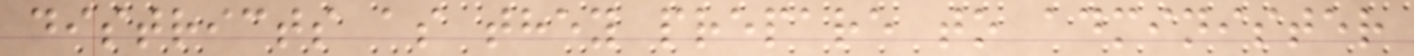districts as they prepare to administer
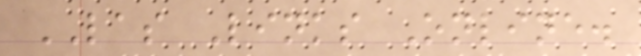LAS Links Online.
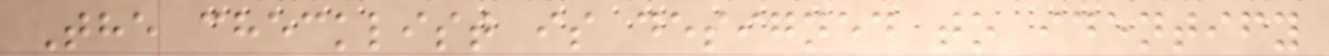The checklist is designed to identify
